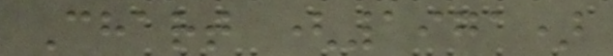Chart (1971)
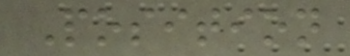Position
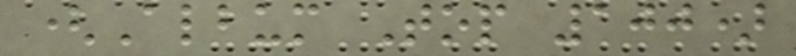(Album Top 100)
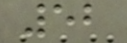52
